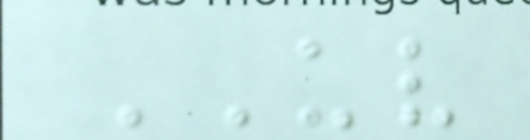UV
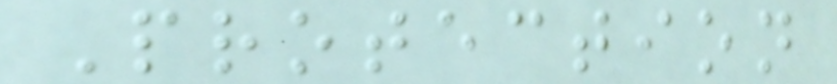Protection
